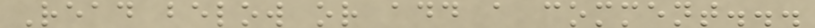Read below or add a comment...
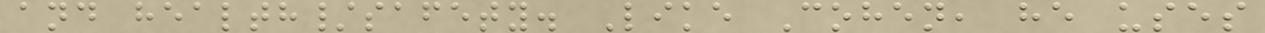and health/safety. Like Cohen, he uses
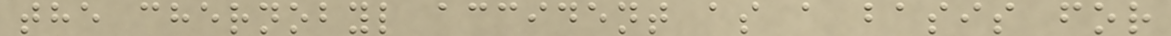the chernobyl accident as a basis for
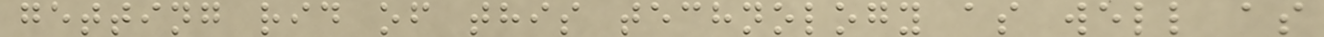getting rid of this technology as well as
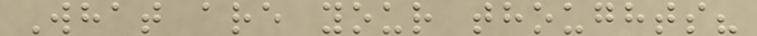What are your thoughts?
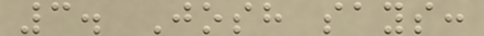3. Josh says:
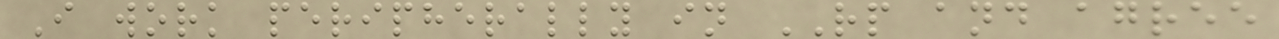I work peripherally in RP and agree
